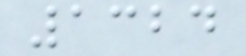1324
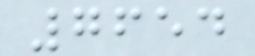7654
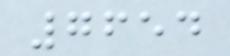7654
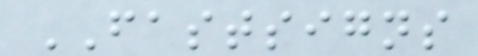FASTSIGNS
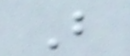B
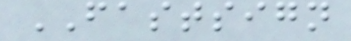FASTSIGN
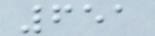651
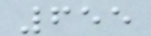655
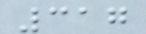317
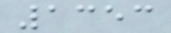1353
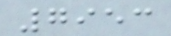7953
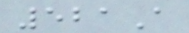521A
